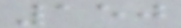150
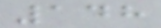148
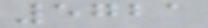5721
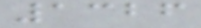1326
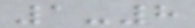1-8
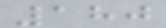180
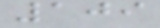109
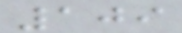109
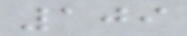109
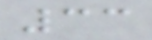33
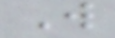W
